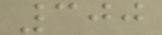300
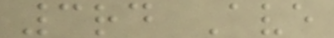3rd Ave
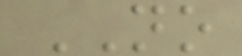NO
